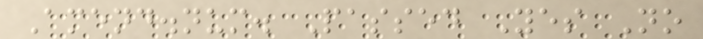Amend.num. Passed Yes No
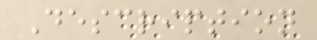Description
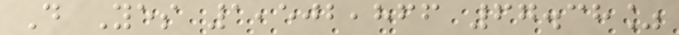D Yes 1,502,866 67.38%
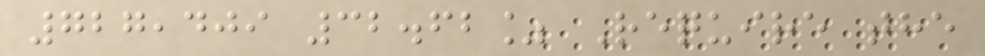727,409 32.62% Require the
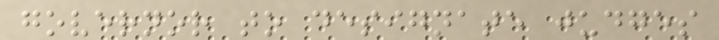governor to designate judges
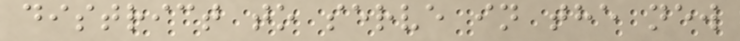district to serve in the new
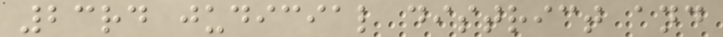23rd judicial district and
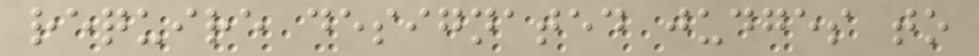require designated judges to
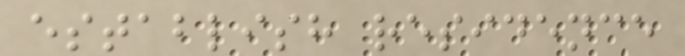establish residence
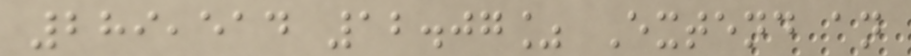289,514 12.07% Extend an
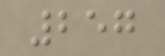257
